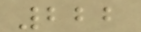222
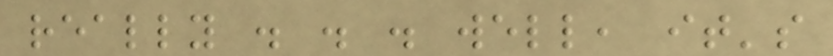really . . . well, it's
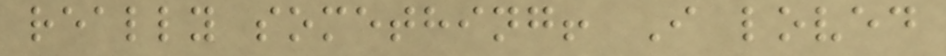really something! I loved
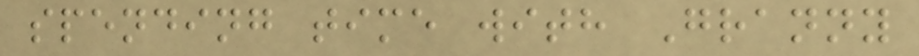spending time with Granny
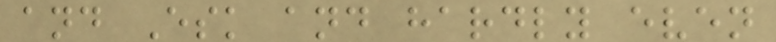and Esk and hardly even
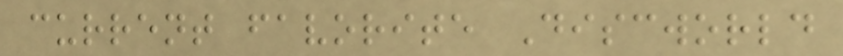current favorite Discworld
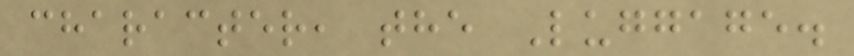character, the Luggage.
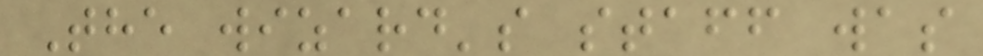The wizard's staff was
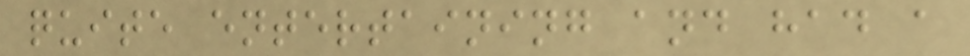quite entertaining and had a
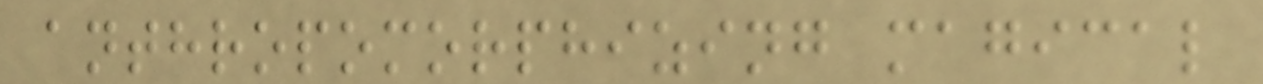anthropomorphizing magical
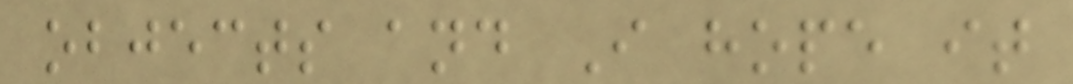objects and I hope it
